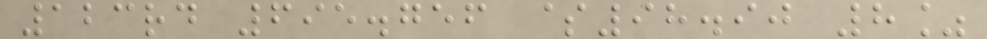123rd 695.756 $98.90 8%
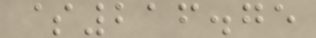$216.75
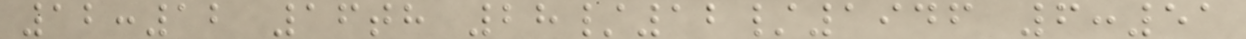12:12 16th 28/12/1946 6:51
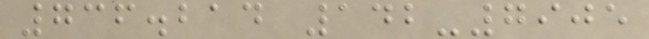736.214 142-7905
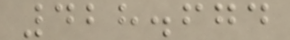428.674
